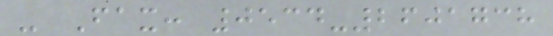- Fax: 0534-2601738
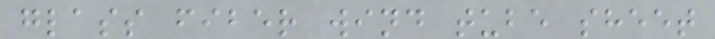glass fiber wind tube sheet
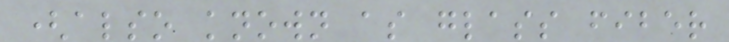(also known as glass fiber
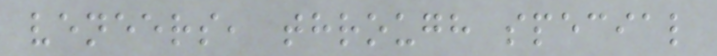veneers, through special
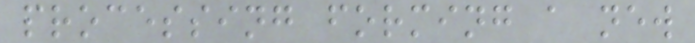processing forming a new
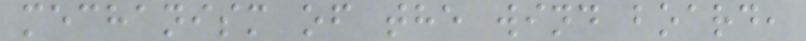mechanism of the wind board,
